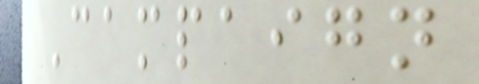Campaign
